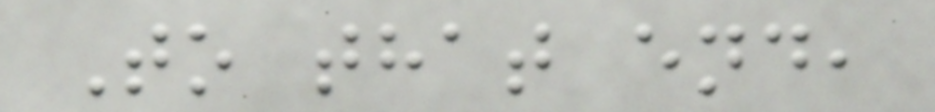To that end,
